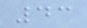43
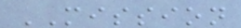MISSION
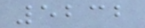5232
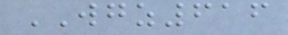WGZ616
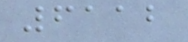6112
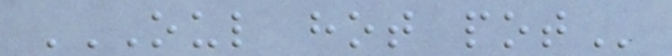OUL HOT POT
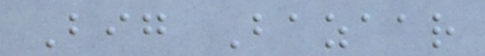Big Bazaar
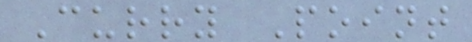Curry Point
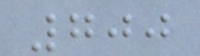700
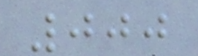000
